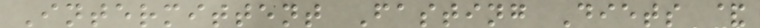Intermittent Fasting Diets &
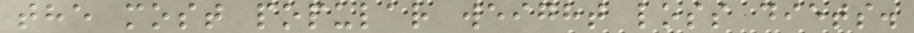the most popular weight loss diets.
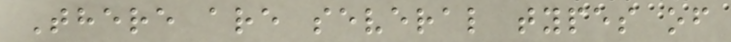There are several types of
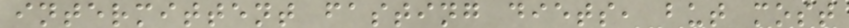intermittent fasting diets, but most
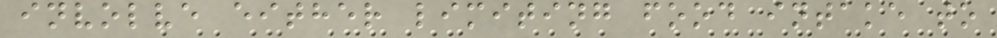involve either limiting food intake to
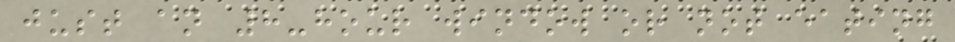just an 8-hour window or not eating
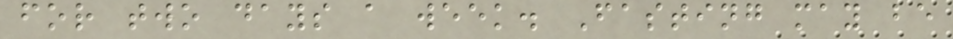for two days a week. Fasting may be
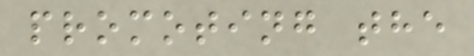promoting the
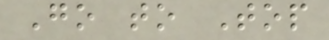Go to Top
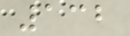132
